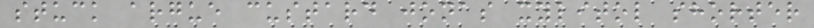stuck argue custard jonas xylitol shorter
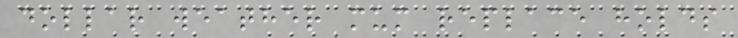dollar weather mum replace holds
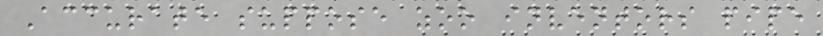Accurate suppose zoo inventors pipe
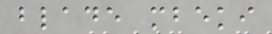blade mbeki
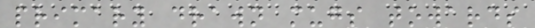primary drawn mugs towards
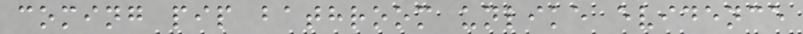coming pip bathroom unlike evidence
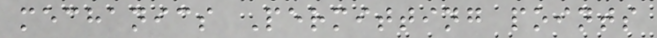mechanics Permitting points
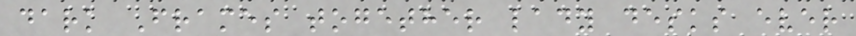dark Frames together lady desks ever
